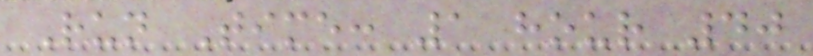Run Time: 1 hour 40
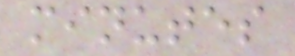minutes
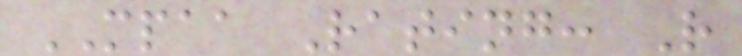MPAA Rating: R
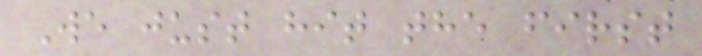We just hit the first
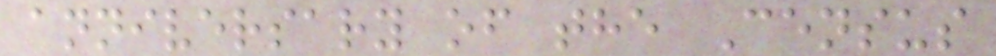anniversary of the Census
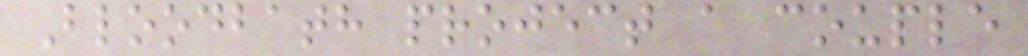Bloodbath project a couple
